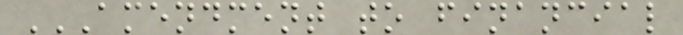AMENDMENT TO FINANCIAL
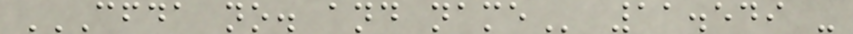CFDA NO. AND NAME 11.549 -
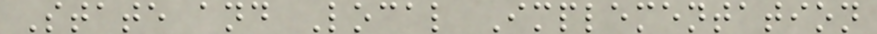State and Local Implementation
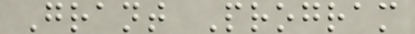Grant Program
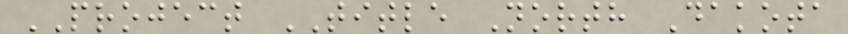PROJECT TITLE North Dakota
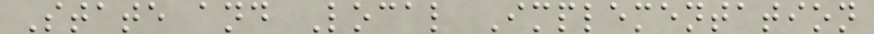State and Local Implementation
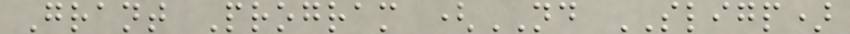Grant Program (ND SLIGP)
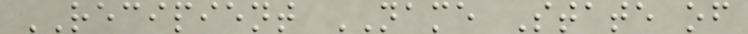RECIPIENT NAME State of
